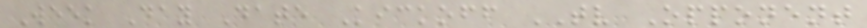Week Day Date Kickoff TV Opponent
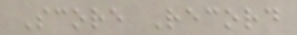Score Record
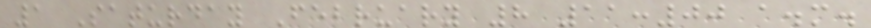1 Saturday February 8 11:00 a.m.
